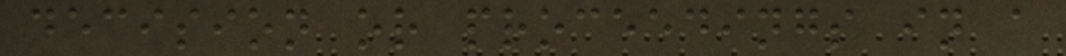decision or proceedings in a
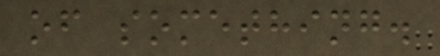of something.
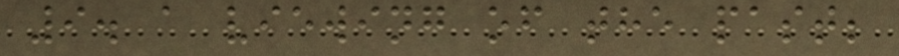9. a viewing of the past;
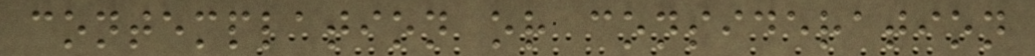contemplation or consideration
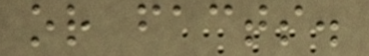or facts.
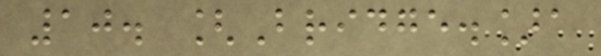10. [Bridge.]a
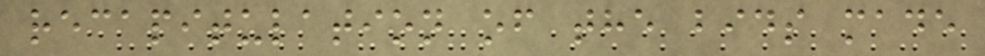recapitulation of the bids made
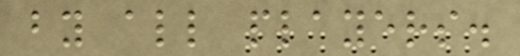by all players.
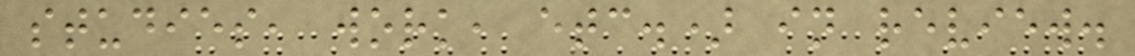studies, work, etc.) in review.
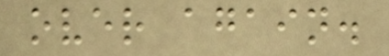over again.
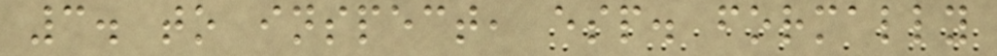3. to inspect, esp. formally
